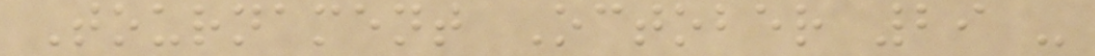Tournament October 29 -
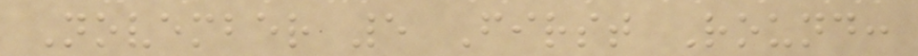November 5 First Round:
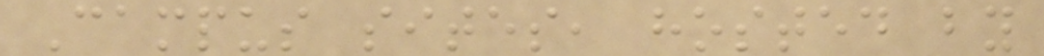Campus sites, hosted by
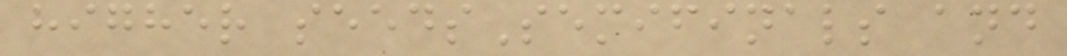higher seedsSemifinals and
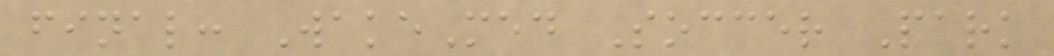final: WakeMed Soccer Park
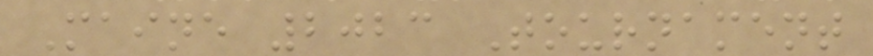Maine 2023 Tournament
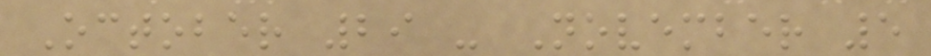October 29 - November 5
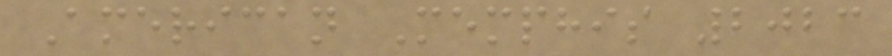American Memphis 2023
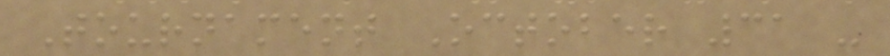Tournament October 31 -
